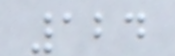124
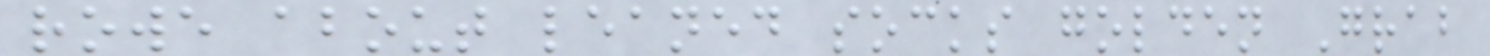rowe about leaned socks golden Grab
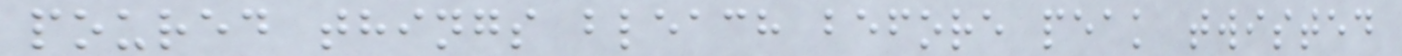poured things bleach before peak twisted
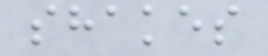shakes
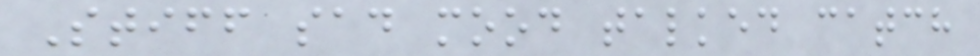Stiff sad mood talked catch
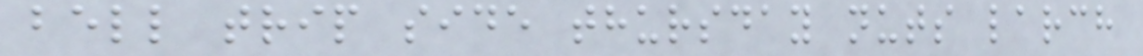bell trip side thursday nuts larch
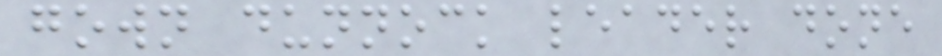gown dunnock leader done
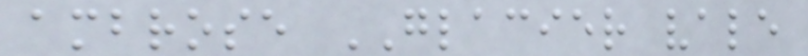ambrose GLACIER vale
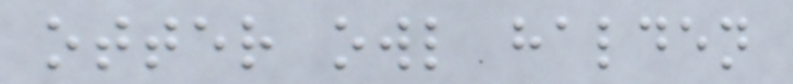otter owl halden
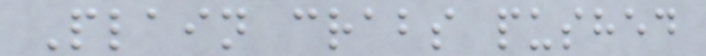Plain crabs pushed
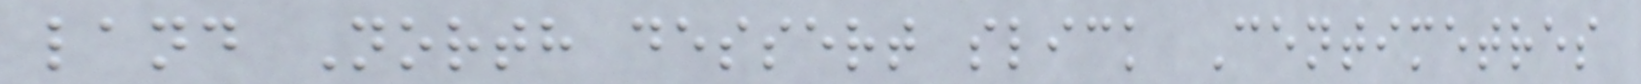land North dessert slick Centimetres
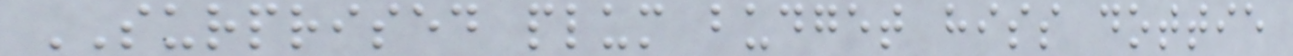SURPRISED plum budget hiss dottie
